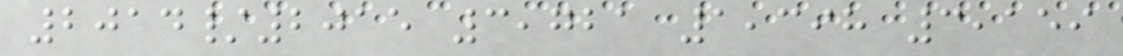2014/2015 3,721 1,398 3,159
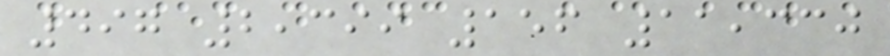497 2,399 156 11,330
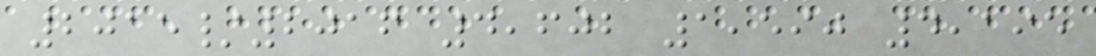2015/2016 4,602 1,590 4,195
